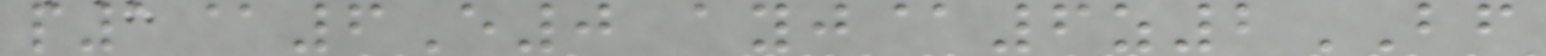p1@6E0 ayj@6z2BF
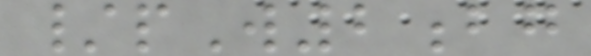/pW2bg
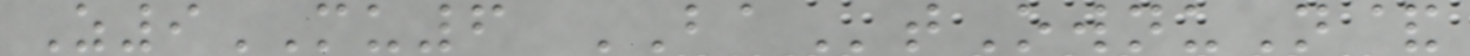Z9MU6 BAtOwnuN&
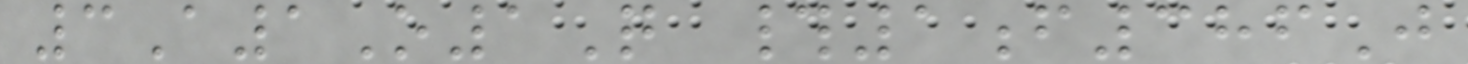3A1O1Q #1f386J
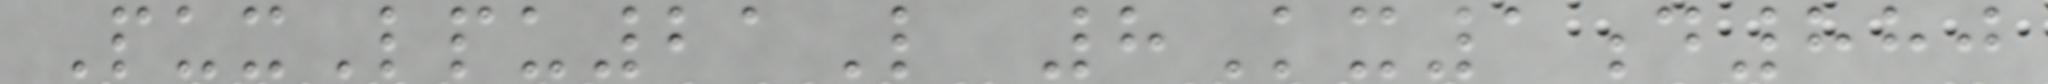PuxLpu21L 8Kx1d880
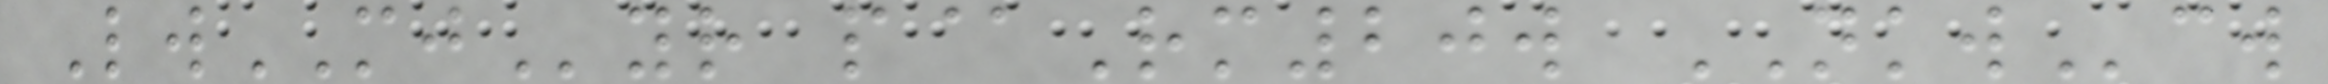LwMJyr p@Rm20w NKWcw
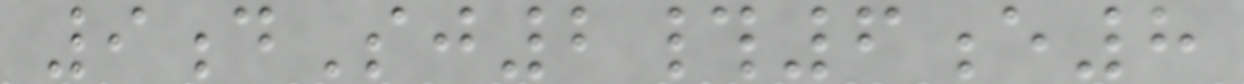9dSj2#6e8
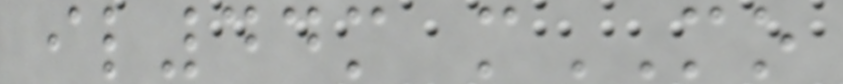il44m mMO
